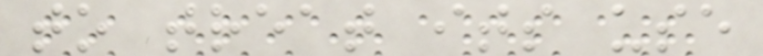to treat its use
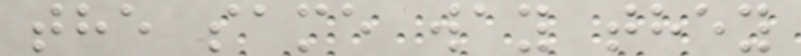the same way they
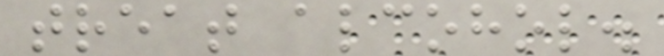treat alcohol.
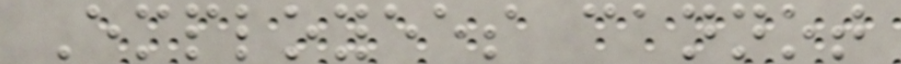Employees cannot
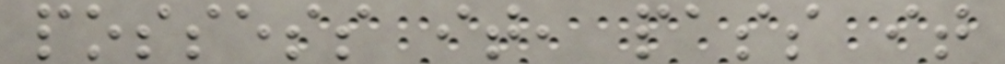possess it, pass it
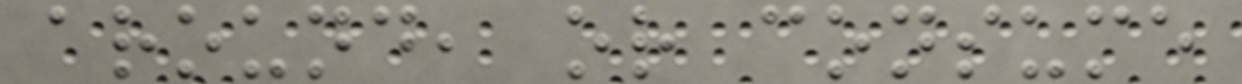around, or consume
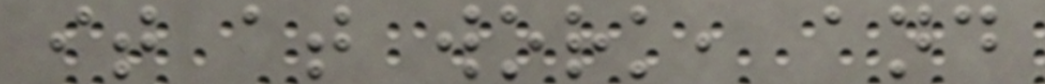it at work, and
